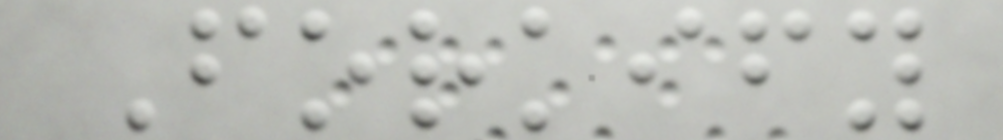Forkify
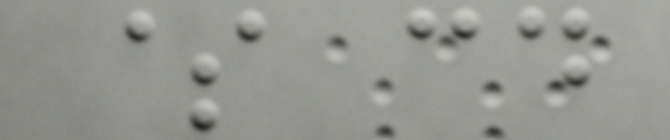$ cd
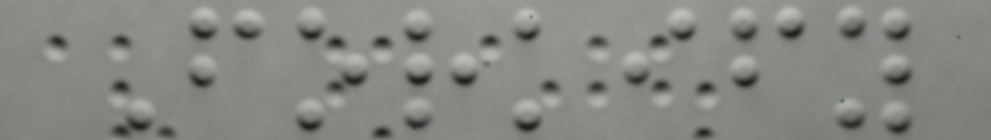Forkify
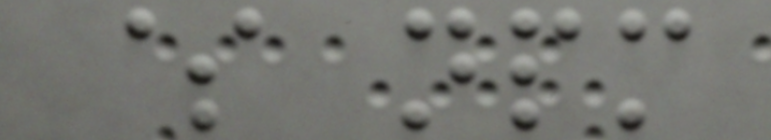$ npm
